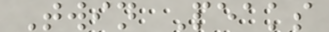Twin Peaks
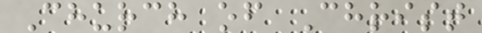Church of Christ
